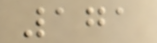171
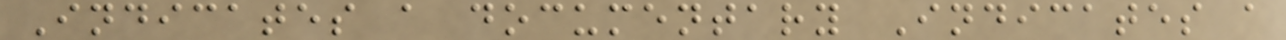Indicates a documentary Indicates a
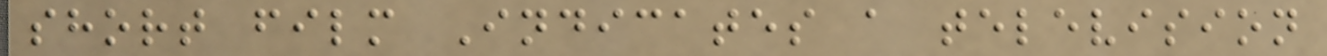short film Indicates a television
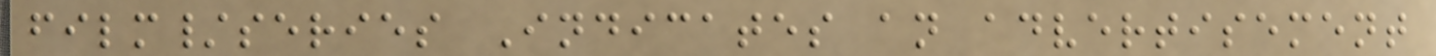film/series Indicates an advertisement
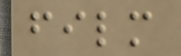film
